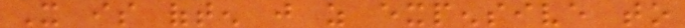It is often just as expensive to
